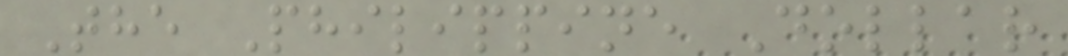The Philippine Dollar
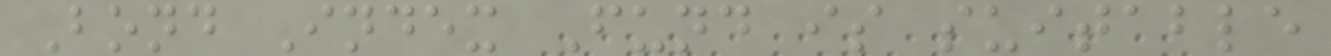Bond Index Fund is suitable
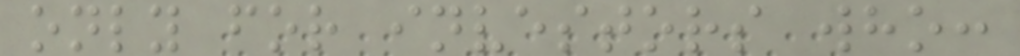only for investors who:
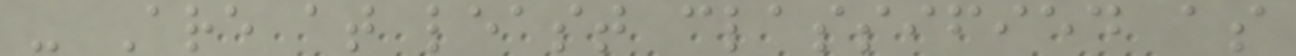- Are at least classified as
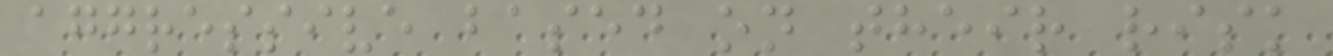aggressive based on their risk
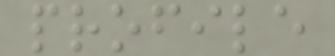profile
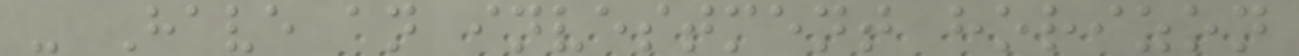- Have an investment horizon
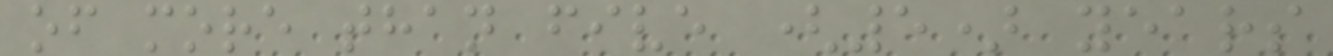of more than five (5) years
